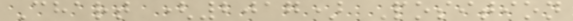Chart (2017) Position
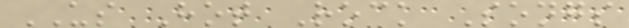US Hot Rock Songs
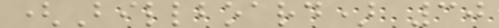(Billboard) 30
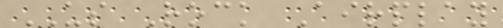US Rock Airplay
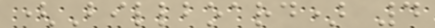(Billboard) 4
